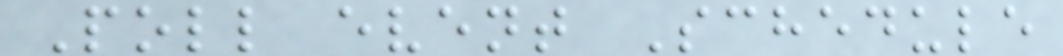Poll event Schedule
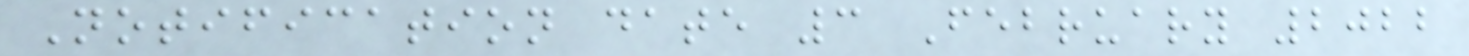Notification date 3 February 2022
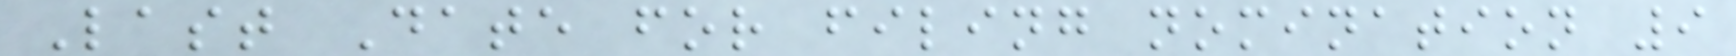Last Date for filing nomination 9
